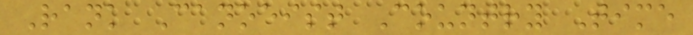Rank Canoeist Country Time
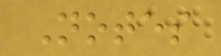Notes
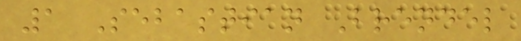1 Sebastian Brendel
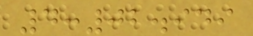4:02.949
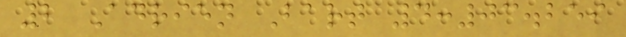2 Adrien Bart 4:03.259
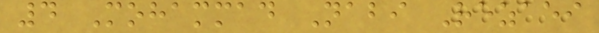4 Mohammad Nabi Rezaei
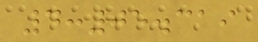4:05.319
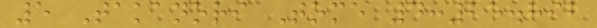5 Takanori Tome 4:25.892
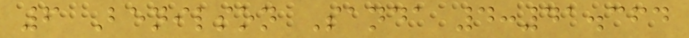6 Benilson Sanda 4:41.364
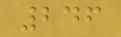246
